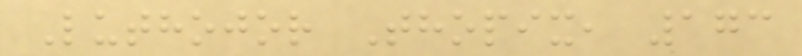Luthojor Thopix, 173
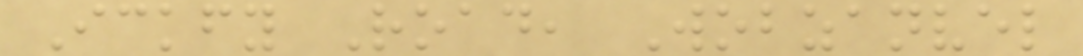Ickfy Road, Wobzanvel
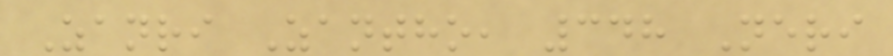Zanri Zantho, 348 Neri
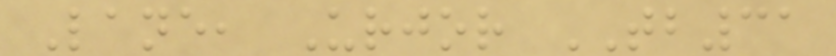Lane, Urjor TB31
